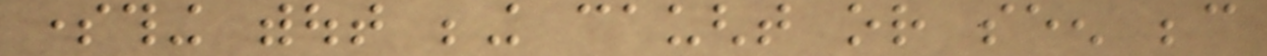something without being caught or seen because
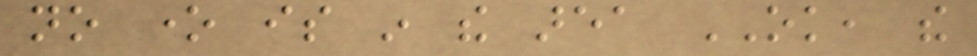no one is in the area OK, the
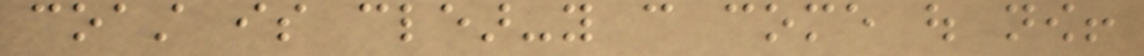coast is clear-you can come out now!
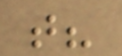that?
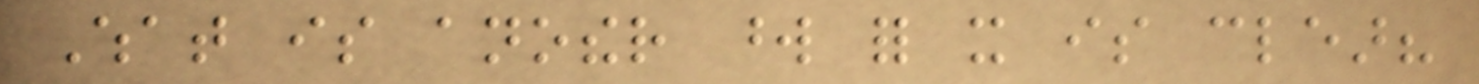What is another word for it is clear?
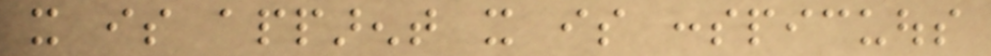it is apparent it is conspicuous
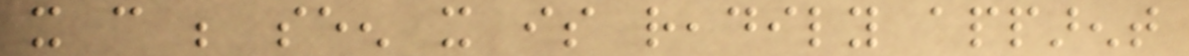it can be seen it is readily apparent
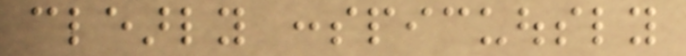clearly conspicuously
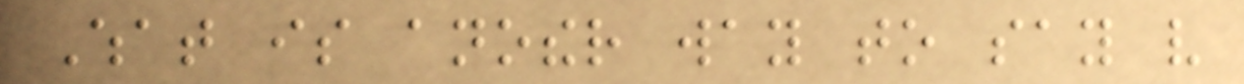What is another way to say very
